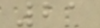21
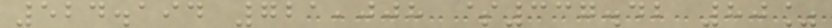524.194 721,008 $337.42 80%
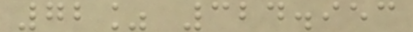72% 324.953
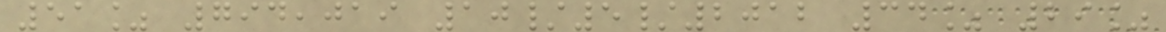51% 794,019 10/5/2012 34% 29%
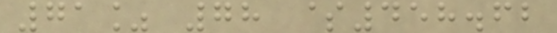71% 78 $458.62
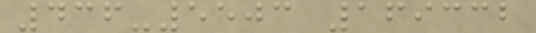436-5503 169332
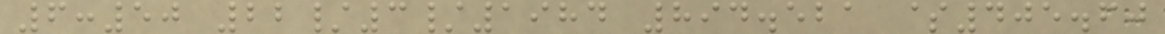6:50 22/3/1984 894.521 $405.60
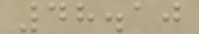48.10
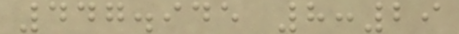447.945 8:29
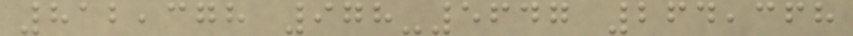812,378 978-5647 264,368
